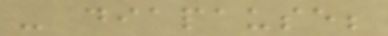- diapause;
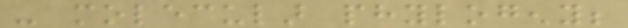- molecular phylogeny;
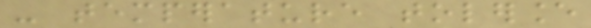- temperature tolerance
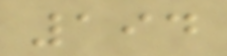194
